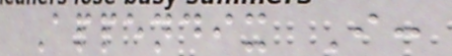Appendix I:
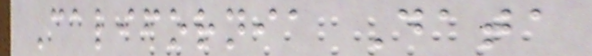California Data
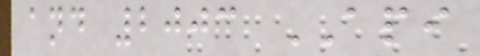and 2003 API
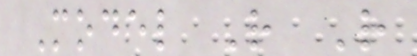Model R R
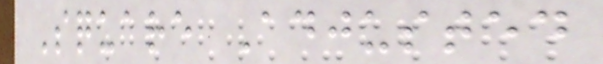Square Adjusted
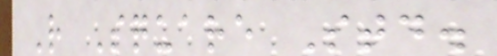R Square Std.
